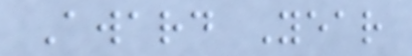Award Year
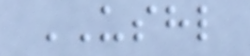USHL
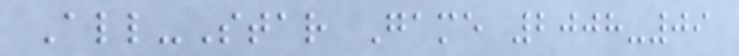All-Star Game 2008-09
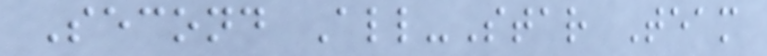Second All-Star Team
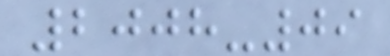2008-09
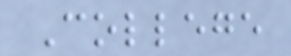College
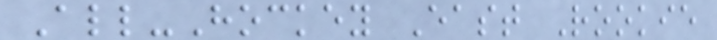All-Hockey East Rookie
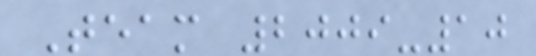Team 2009-10
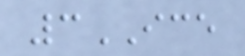3ICE
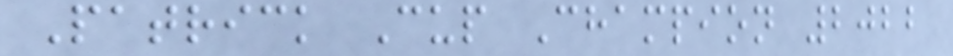Patrick Cup Champion 2022
